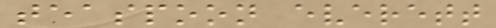teaspoon everett
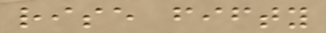rise fifty
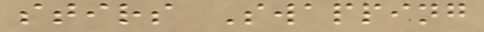stirs Swapping
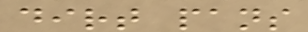dirt pans
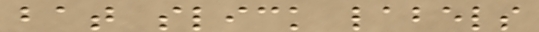bat slick labels
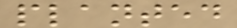planted
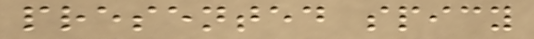presented spicy
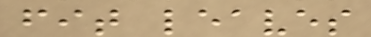fit leaves
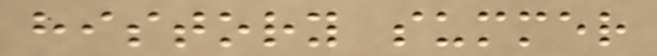history summer
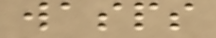wasps
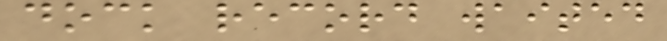dock record waited
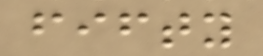fifty
